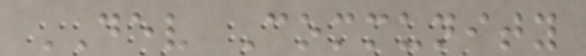DEV Community
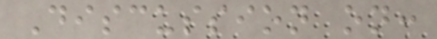Discussion on:
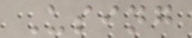Using
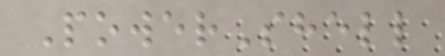PowerShell
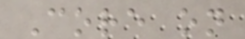Core on
